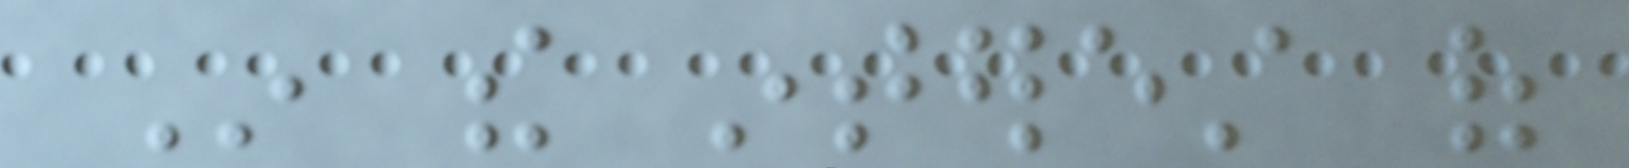In the interest of
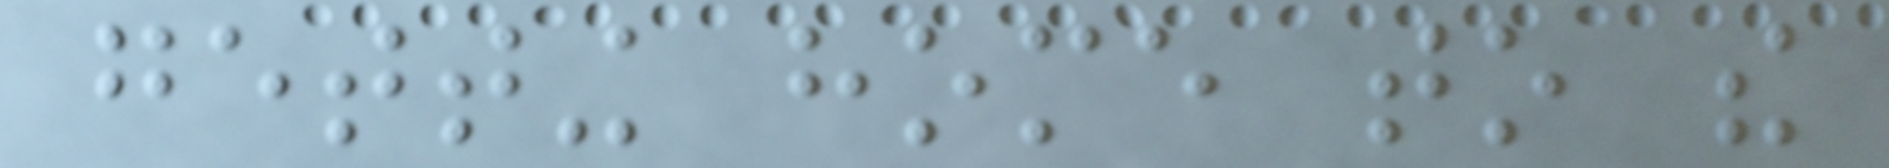getting home to the
